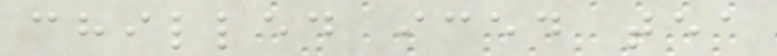chilled iced tea
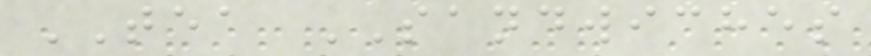TEA SANDWICHES
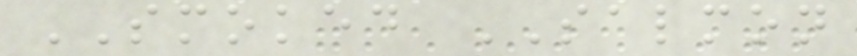SMOKED SALMON
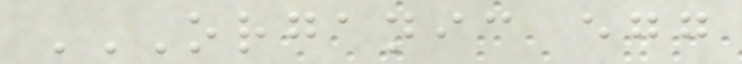ORGANIC EGG
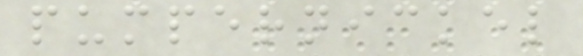pumpernickel
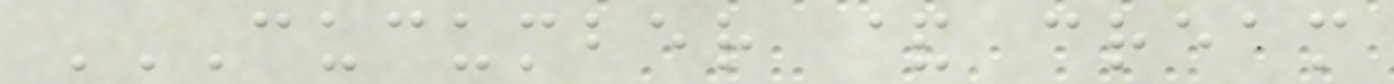CUCUMBER & CREAM
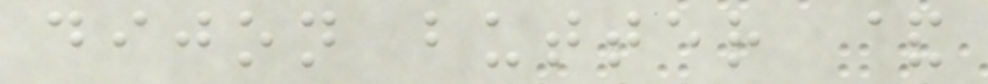dijon butter &
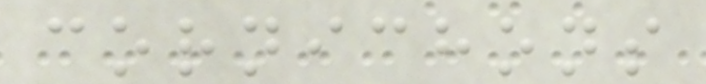cornichons
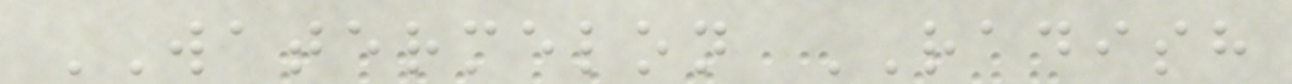WATERMELON RADISH
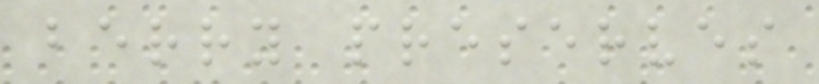berry preserves
